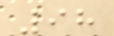98
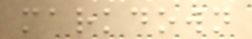markdown
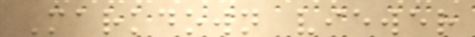Markdown viewer
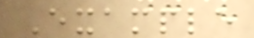Example
